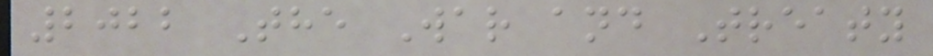2022 The War and Treaty
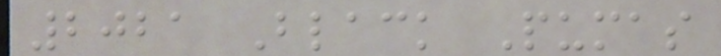2021 Black Pumas
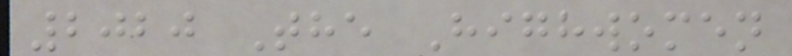2020 The Highwomen
